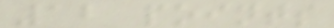12 points
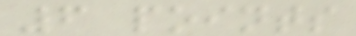6 points
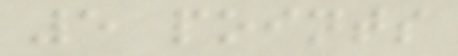5 points
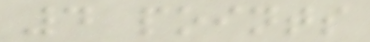4 points
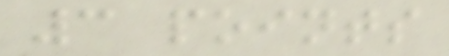3 points
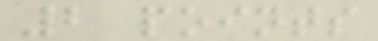2 points
